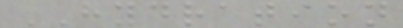HYDRATION
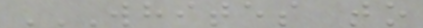WHITES TO
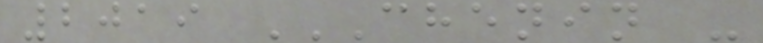2019 CHENIN -
